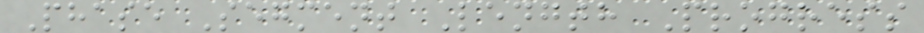Phase Segment Length Progress
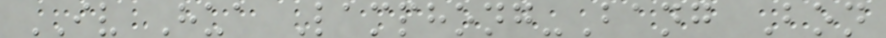IV Hua Lamphong-Bang Bon
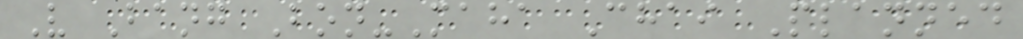V Bang Bon-Maha Chai Planned
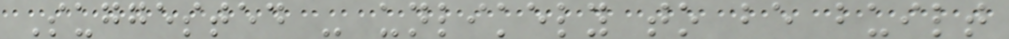Suggested - unlikely to be built
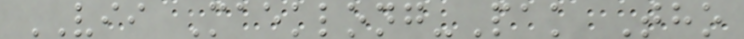VII Maeklong-Pak Tho
